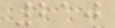210
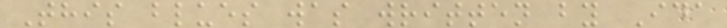This blues was written by Ida
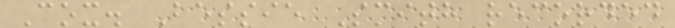Cox. Bessie Smith recorded
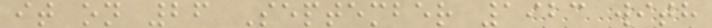it on 26 September 1923 with
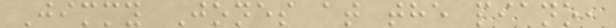Jimmy Jones at the piano,
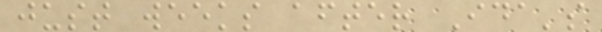just weeks after Ida's
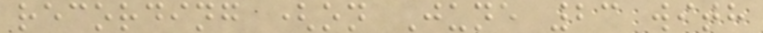recording (on June 23 with
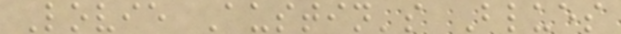Lovie Austin's Blues
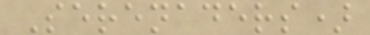Serenaders)
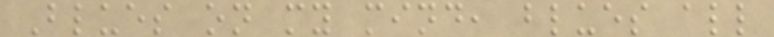Blues on my mind, blues all
